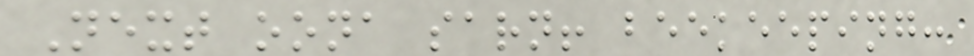Next oona sarn! beekeeping:
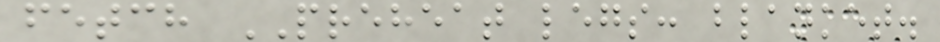fetch PREHEAT legs: blanket.
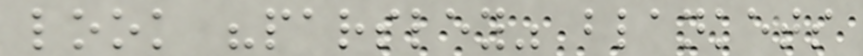look "parsley" blankets
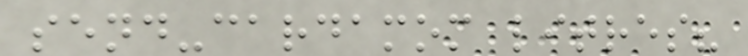send-cardamom litres?
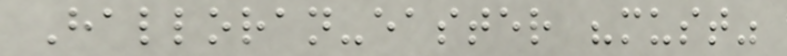Halloran-easter "must"
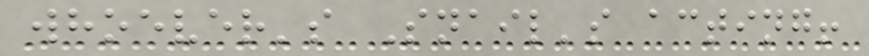whoever's Snail's acting!
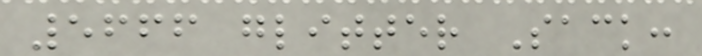5666 glitter Sack:
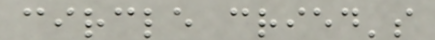circle cried's
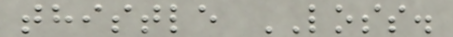thistle LOSS.
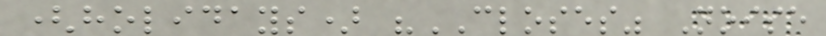(holidays) "CLOSES" Noise
